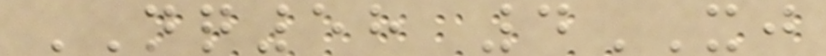NQ58 4XJ
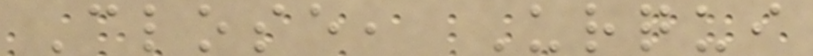Close, Urqui
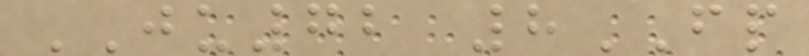JU72 8FP
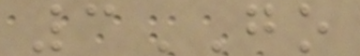3GO
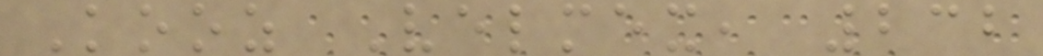Kooz Velmex, 232
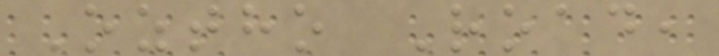Oztho Road,
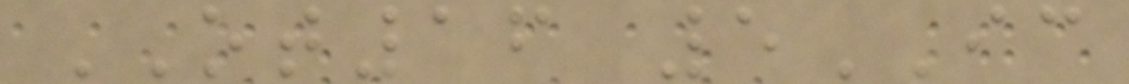OT16 5IC
